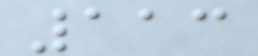113
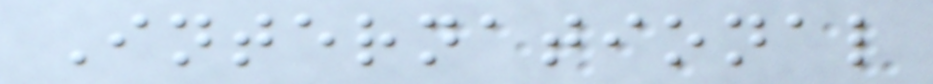International
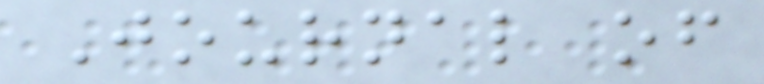Journal of
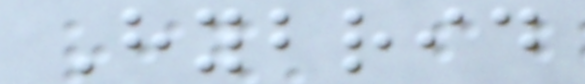Hybrid
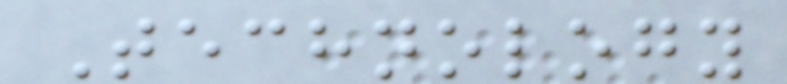Technology
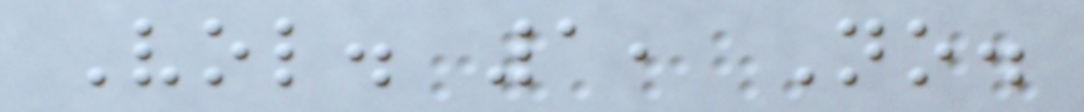Vol. 1, No.
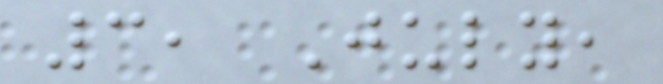3, July,
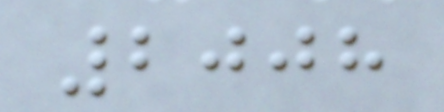2008
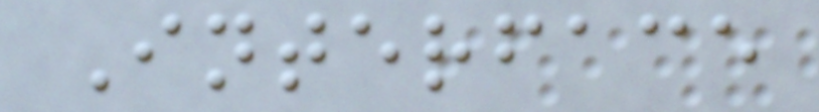Interface
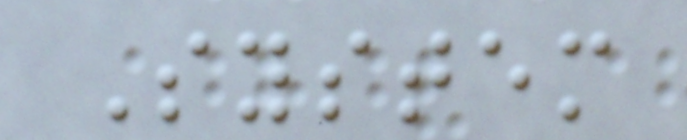System
